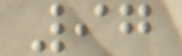97
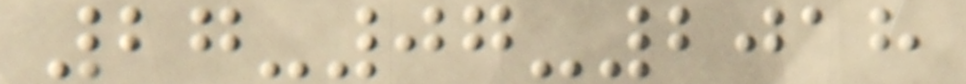27-07-2018
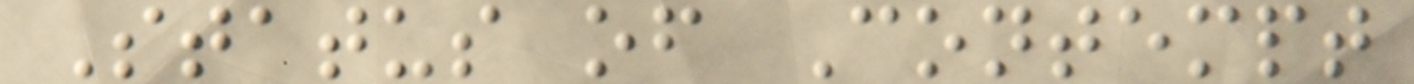Status of Contempt
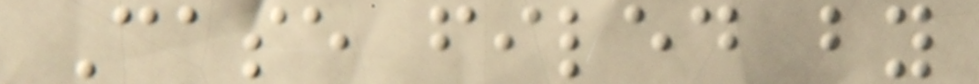Case filed by
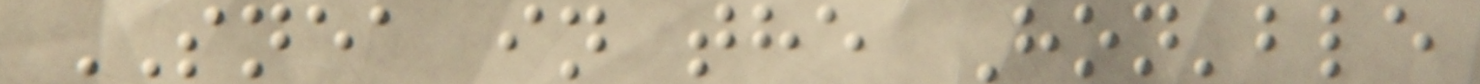SNEA in the Hon'ble
